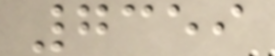7359
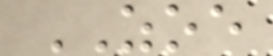ZOE
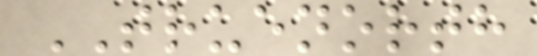TRUENORTH
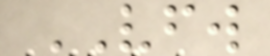VFW
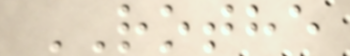ROTHE
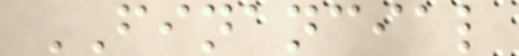FINANCIAL
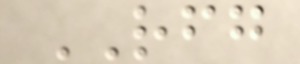RFG
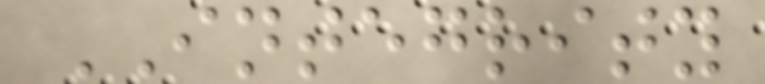INTEGRITY
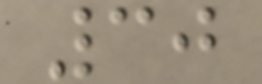30
